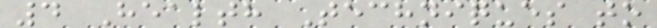4 Health Techniques to
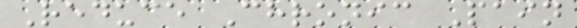Reduce Chronic Pain
